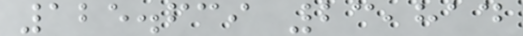125.639 23,814
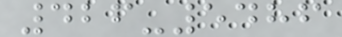426-5486
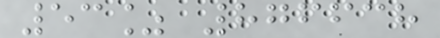53% 876638
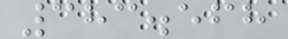383.568
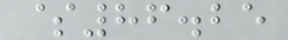$86.25
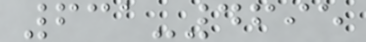631-4695
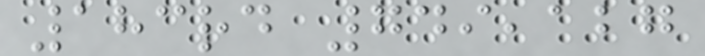183rd 749,127
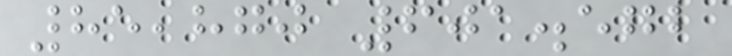85,870 601.572
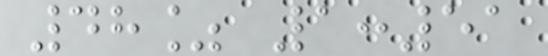48% 1:51
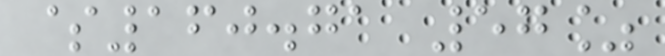$160.71 57%
